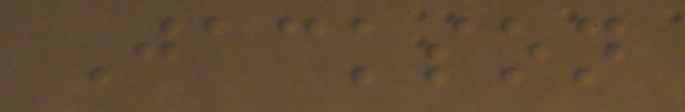Jackson
